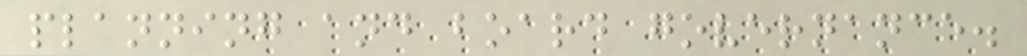planning and board governance.
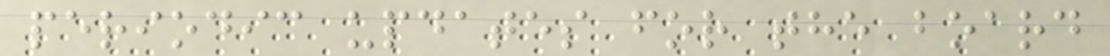periodic updates for the board
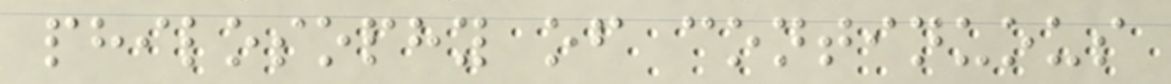philosophy of continuous
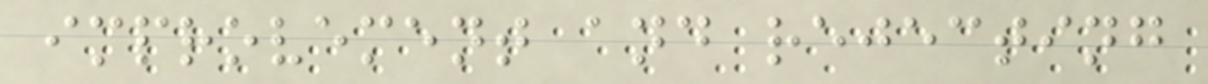improvement and rejecting
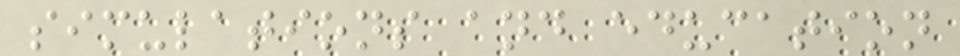simulations and education
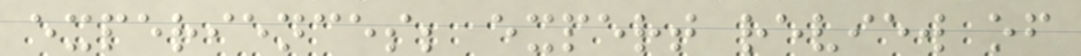experiences; expert review of
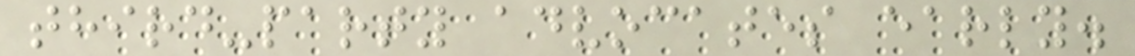third-party advocates early.
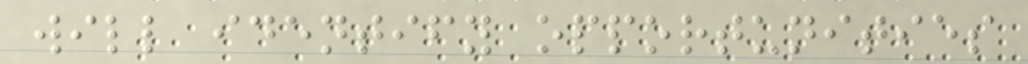will identify opportunities
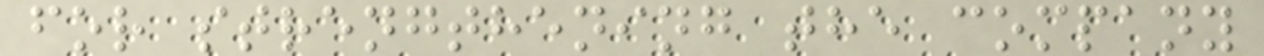for strengthening the company
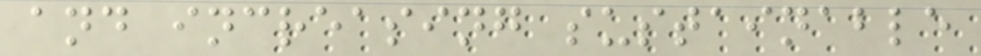and increasing sustainable
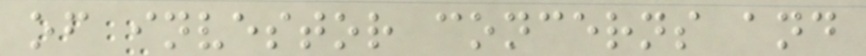of investor concerns and
